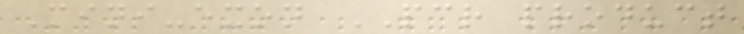Mini-exon PCR product
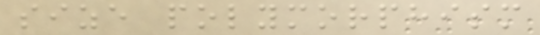size polymorphism
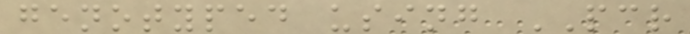genotyped using PCR
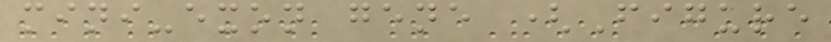mini-exon gene (Figure
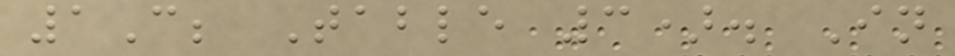1C; Table 3). In
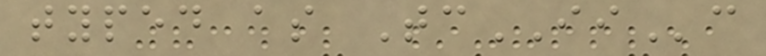typed as TcIIc
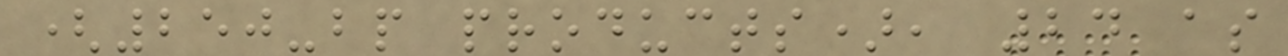(250-bp products), 24 as
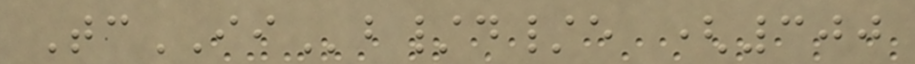TcIIb/d/e (300
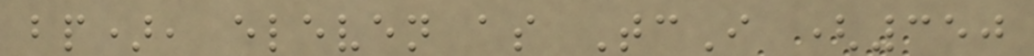bp), eleven as TcI (350
